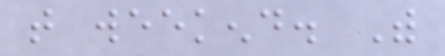that weekend. With
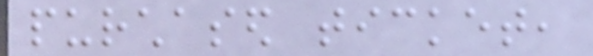purchased ticket,
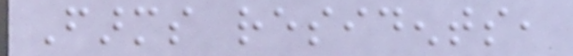Farms residents,
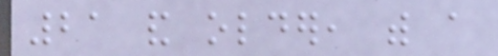21 and older, with a
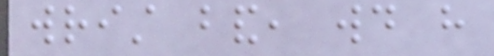wrist band, would have
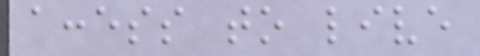access to live
